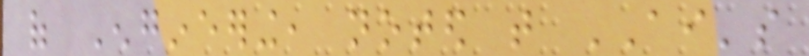of Engineering, noted that AI's
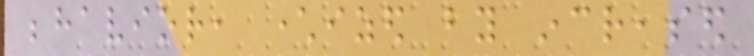behavior, characterized by increased
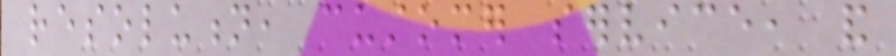resolution, customer service, and
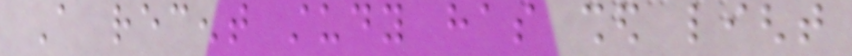A recent study has shed light
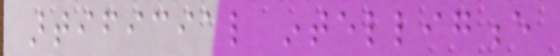artificial intelligence
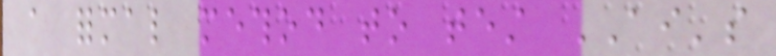a formal method to test AI's
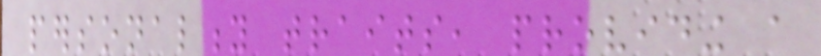personality traits, providing a
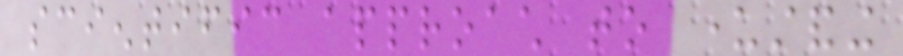scientific approach to understanding
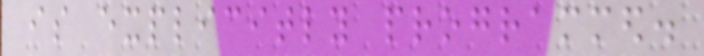is explicitly programmed.
